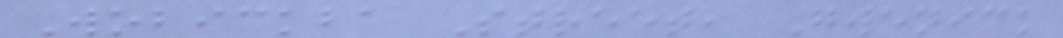Wobickba Street, Gwenick
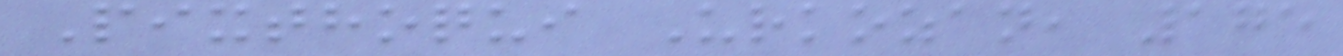Pixthoqui Urkozan, 175
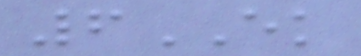6EK
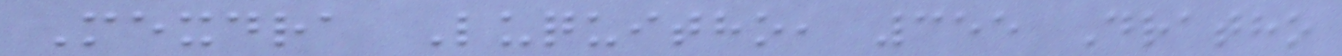Mexdra Luquitho, 355 Dratho
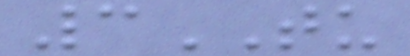3TU
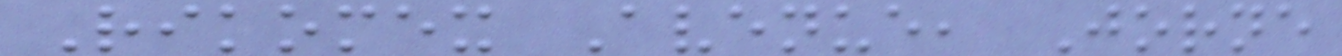Rikomex Avenue, Jorne
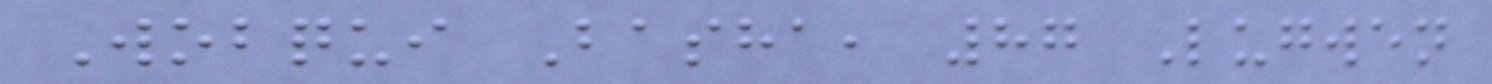Wobqui Basha, 87 Lugwen
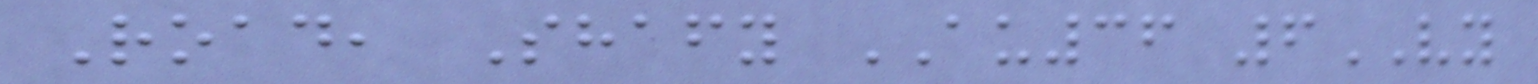Road, Shafy AU36 6VY
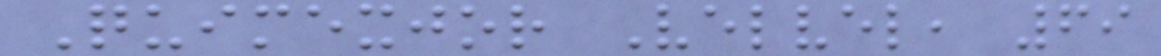Quimexjor Velvel, 69
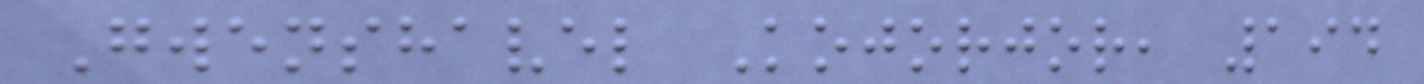Gwenshavel Kojorjor, 194
